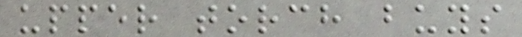upper torch buys
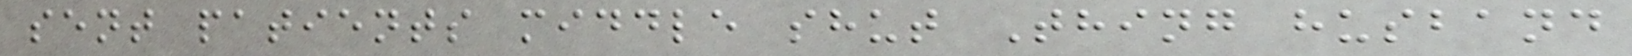sent patients middle shut Thing husband
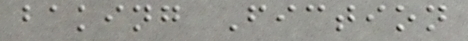baking Fiction
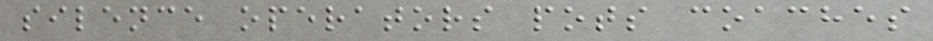silence operators pots coaches
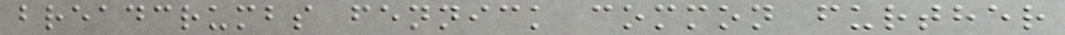breadcrumbs fennick common further
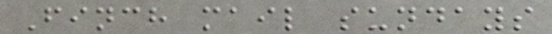Finch mail sundays
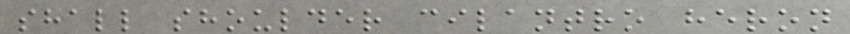shall shoulder cilantro heron
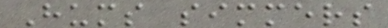Hums simmers
